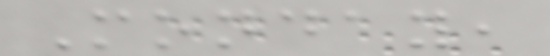Monday,
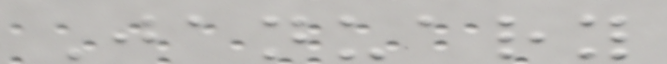January
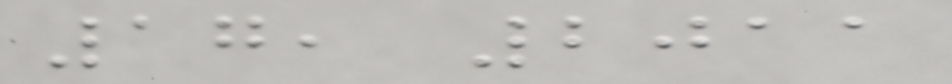17, 2011
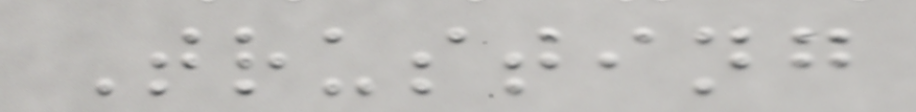Trusting
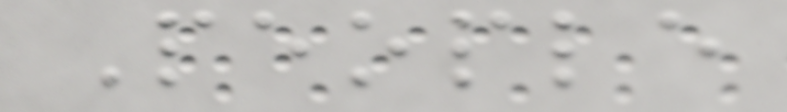People
